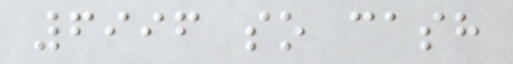6996 so cash
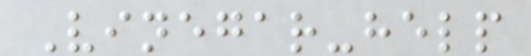Vinegar-help
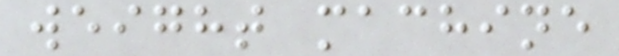weight machine
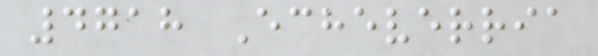4718 Echeverria
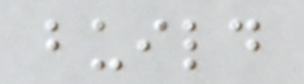build
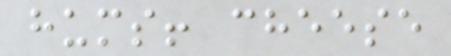hums! cheese
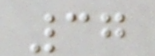37
